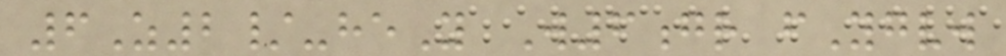6Z2/-heY W6gr fYgvw
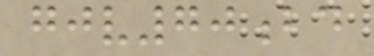gjv70bd
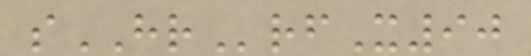sHRrfX90
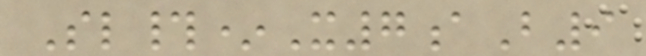Sl#*X7aB9
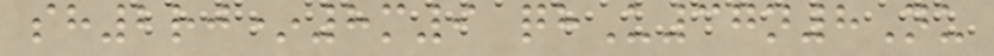sh2rj*8m9 qhU37n8Nu
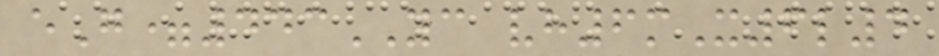eG=443YC vh6mX6l4
